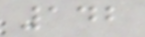142
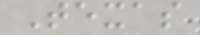Texas
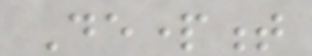Department
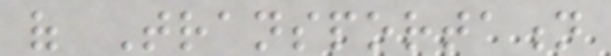of Transportation
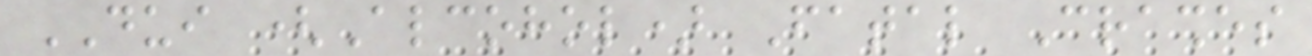DUI (Alcohol) Fatal Crashes
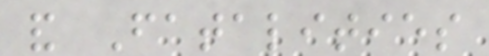and Fatalities
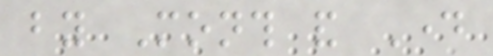by Month and Day
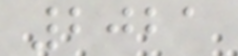2021
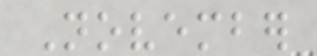November
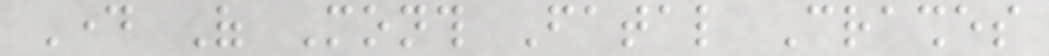Day Of Month Fatal Crashes
